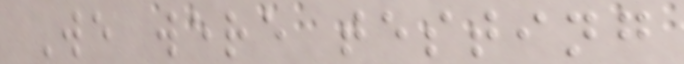We were testing
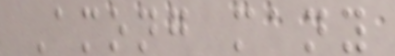Among many
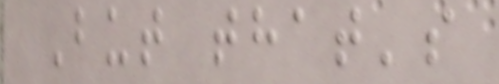But that's
